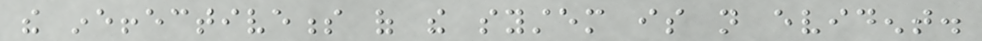the ineffectiveness of the system is not evident.
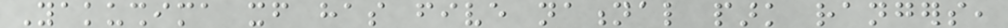Yakushima itself has five national park rangers,
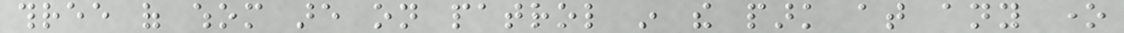three of whom are on patrol in the park at any one
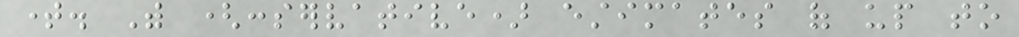time. With (conservative) estimates of up to
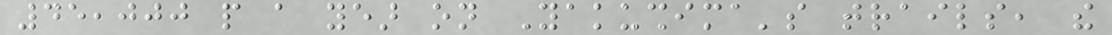45,000 people a year on Yakushima's trails, the
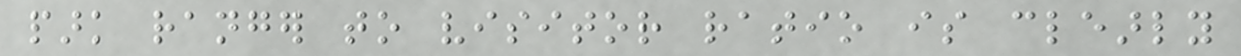park ranger to visitor ratio is clearly
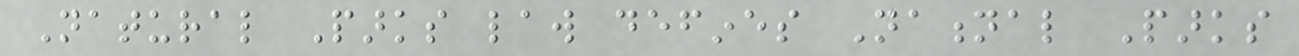Natural Parks law defines National Parks
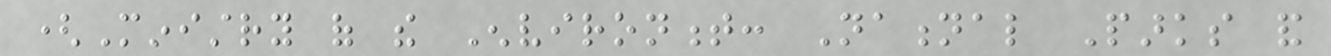(Ministry of the Environment: National Parks and
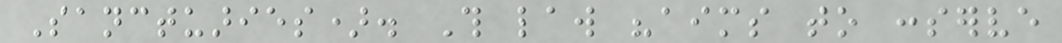Sanctuaries). This law "aims to conserve
